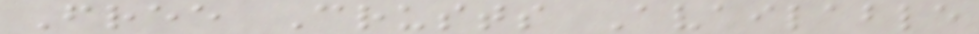Free Crusts Available
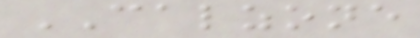CALZONE
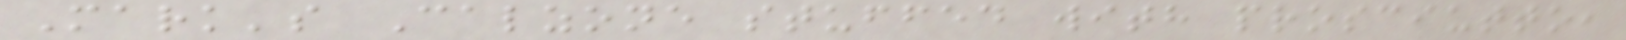Mark's Calzone stuffed with prosciutto,
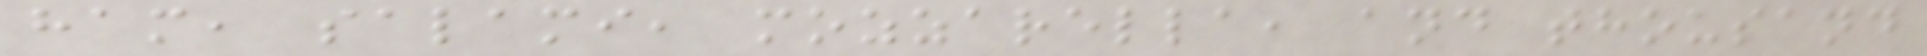ham, salami, mozzarella, and thousand
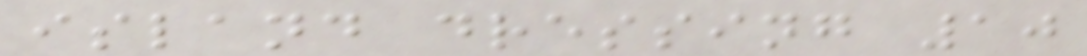island dressing 10
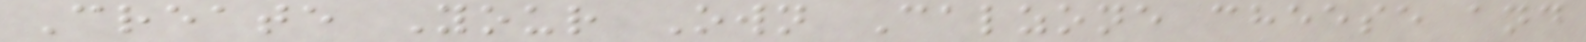Create Your Own Calzone cheese and
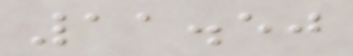11.50
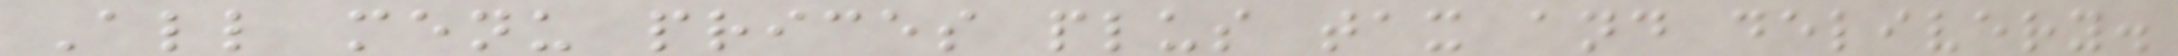All menu prices plus tax and delivery.
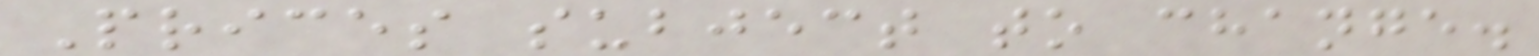Prices subject to change.
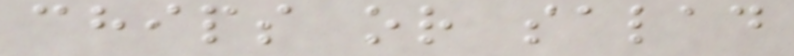chips or salad
